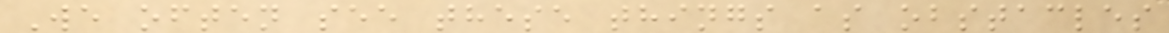We often see these things as obstacles
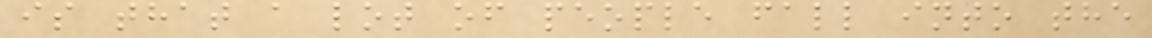is that a lot of people fall into the
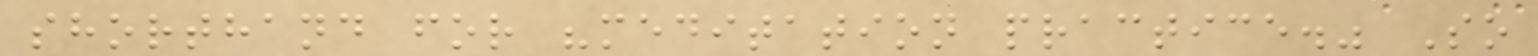shorthand for "meditation practice." So
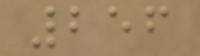256
